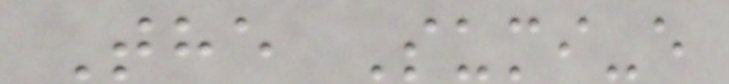The Sumi-e
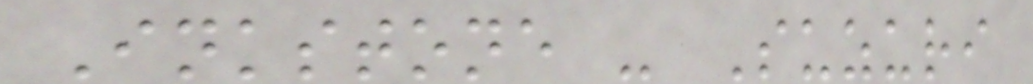Inkstone - Suzuri
